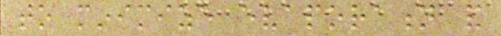to minimize evaporation and
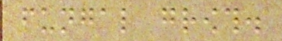fungal growth.
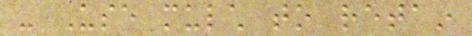- Use mulch to retain
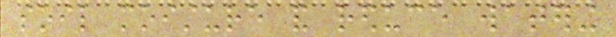soil moisture and reduce watering
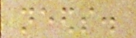needs.
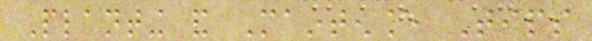Planting and Maintenance Tips
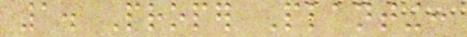1. Proper Planting:
